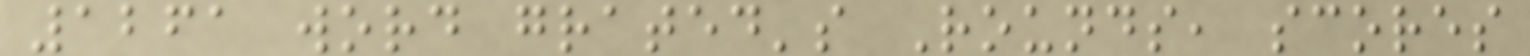1261 word grated's Rounds, scores
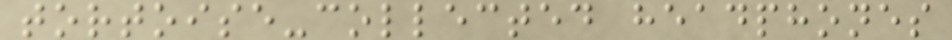tortoise-collected headphones
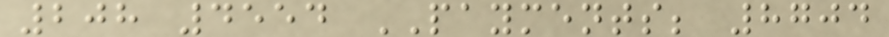208 4554 PAYMENTS; 8704
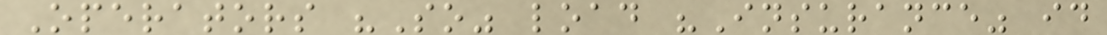Operators "So" load "Insurance" id
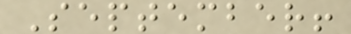September!
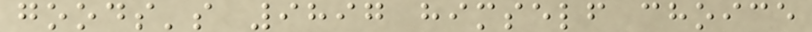goods's 9897 himself choice
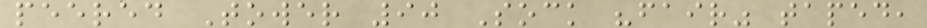peered Tower 90 Sock "fair" taped,
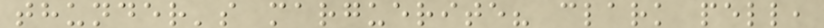thunder's marguerite? clark pell,
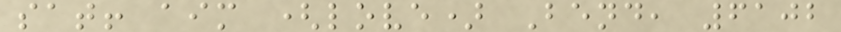sat! aim (love) Bend, 6102
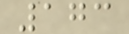173
